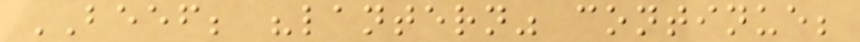BEEF; "lantern" continue;
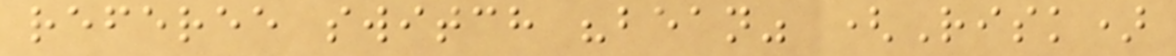referee switch "bean" (Risk)
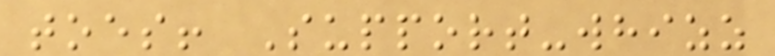toes! Support-whizz
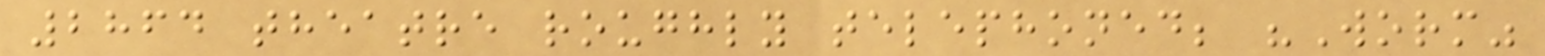2864 theatre roughly telephoned; "Worm"
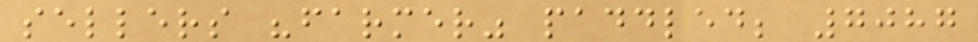sellers "farmer" paddled; 7087
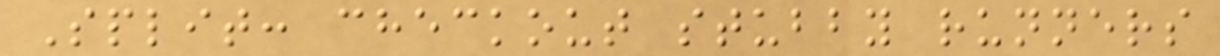Split: checkout stubby runners
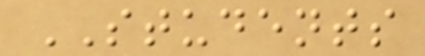STUDENTS
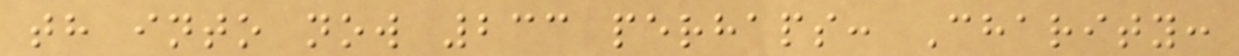th into now 233 perhaps: Charity:
